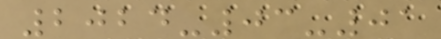2024-03-01
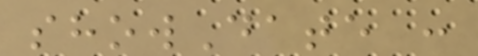showDate :
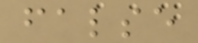false
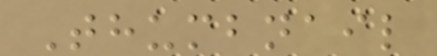Thumbnail
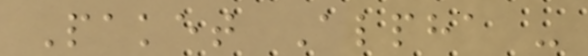Paket Alpha -
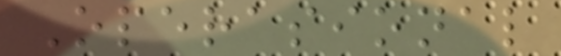Operasional
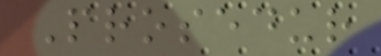Prosedur
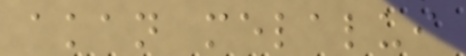akan melalui
